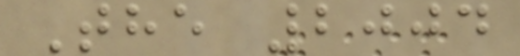The 2004
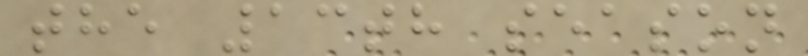the 13th season
